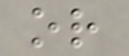or
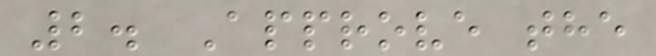2. Approve the
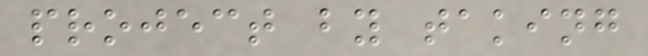project by taking
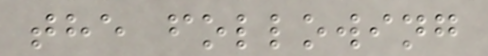the following
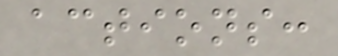actions:
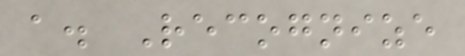a. Recognize
